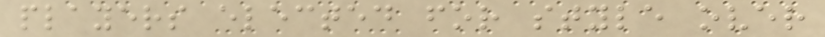players elected for style over
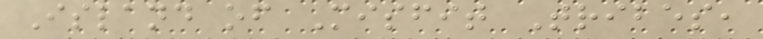Island of Misfit Tribes,
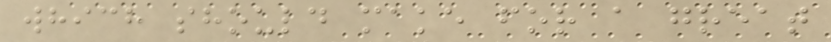which should make for a great
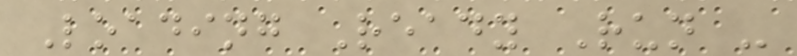Loading Ready Run -
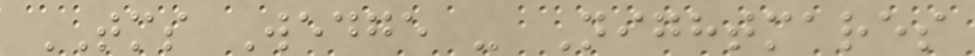TMS Wedge - Nightmares
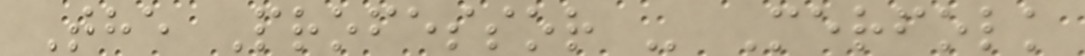The Professor - Merfolk
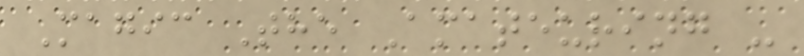Magic The Amateuring -
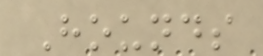Hounds
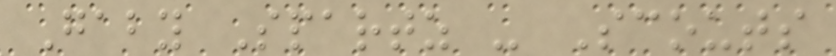Gaby Spartz - Scouts
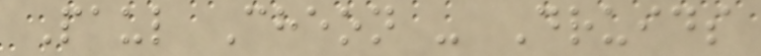Paul Cheon - Druids
